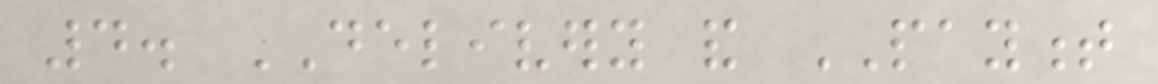4. DELIVERY and PAYMENT
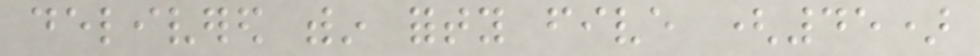delivered within forty five (45)
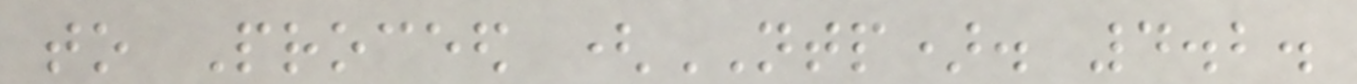to Proceed (NTP). 4.2.
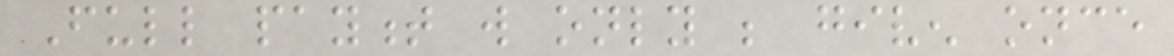Full payment will only be given once
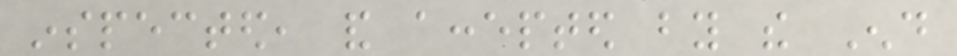inspected, and accepted by the End
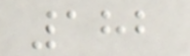182
